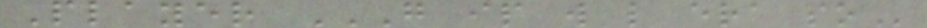Player G IP W L ERA SO
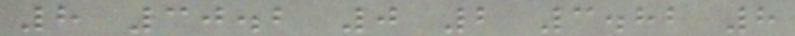8 30.2 0 2 3.82 8
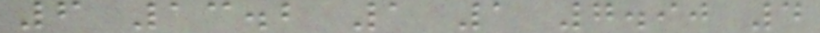6 13.2 1 1 7.90 4
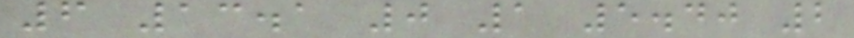6 13.1 0 1 5.40 2
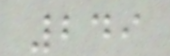249
